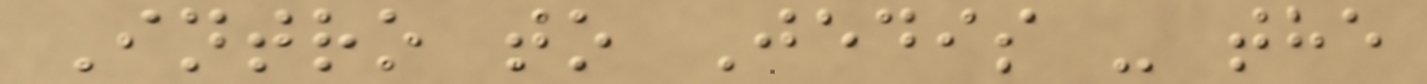Intro to Jedis - the
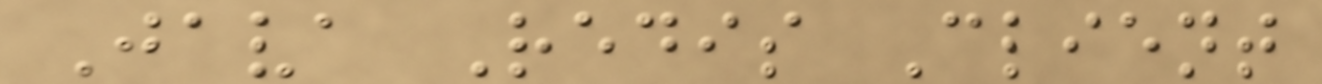Java Redis Client
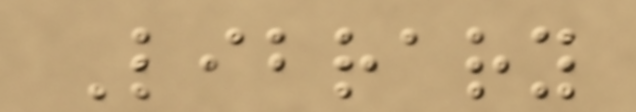Library
